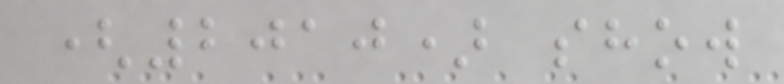(2010) show
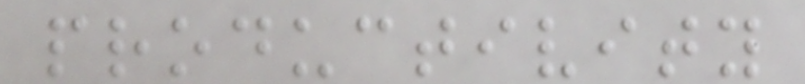productivity
